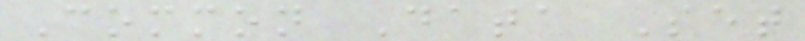Common Data Set
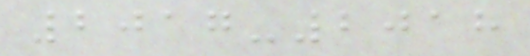2017-2018
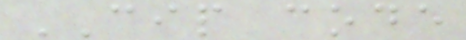CIP code
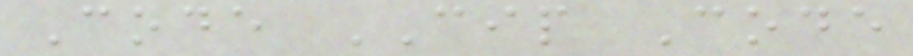Code CIP Code
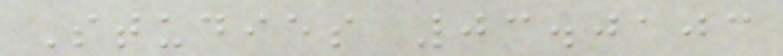Studies 03.0103
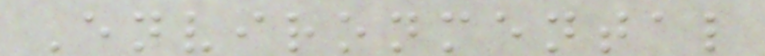Environmental
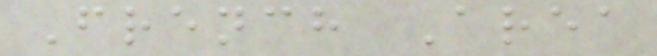French Area
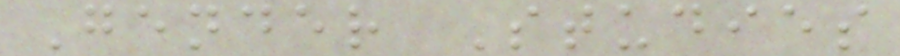Gender Studies
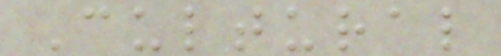Cultural
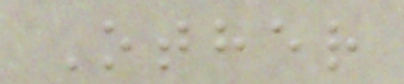Other
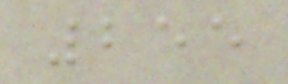255
